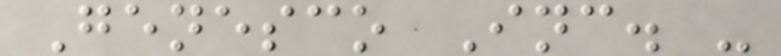Genesco Inc. -
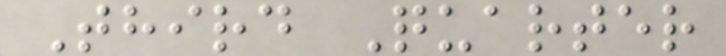Third Quarter
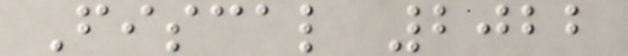Fiscal 2022
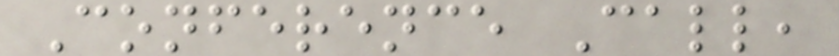Conference Call,
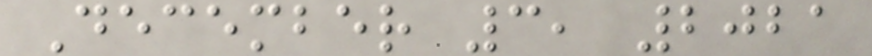December 3, 2021
